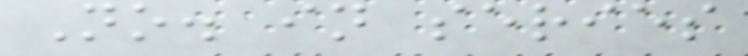No. in series
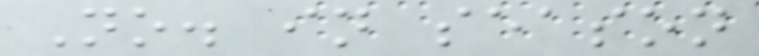No. in season
